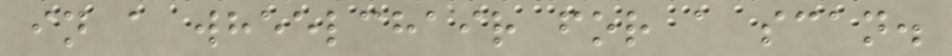in a wheelchair for a scan.
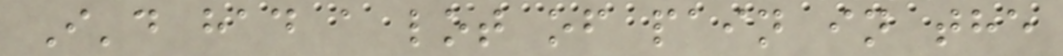I'd had a lot of pain in the
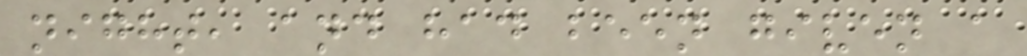night, and had been given a
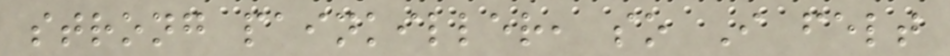strong painkiller, so I felt
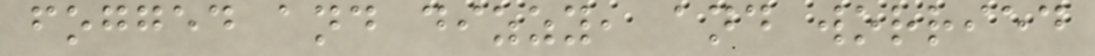fogged and dizzy, and worried
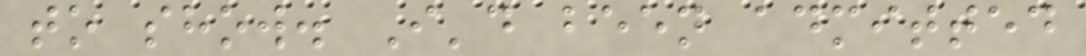to show. I'd been admitted
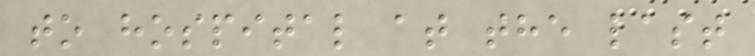to hospital at the last
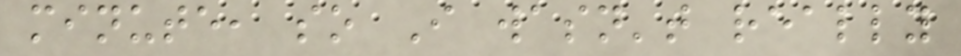minute, so I wasn't really
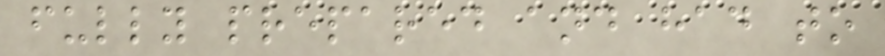fully prepared and had to
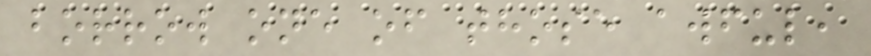borrow one of those awful,
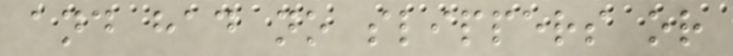and had no slippers or
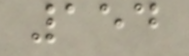154
